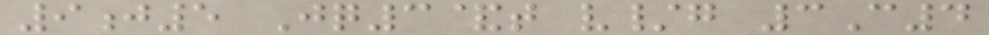9j5 Jq3&t v/g 3C4
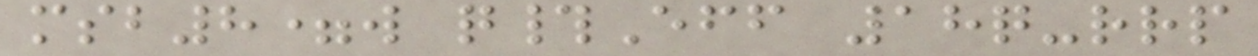msb8=w q#Eff 18q-rrp
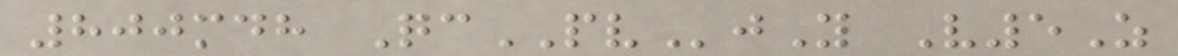800mdh QcPVjY V5Z
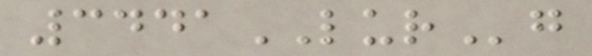3441LURg
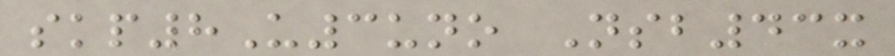skp8U3uno Nsb43x
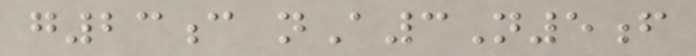g23c nA3N5f
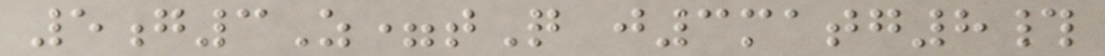5g3Z=tQ j3matg8#
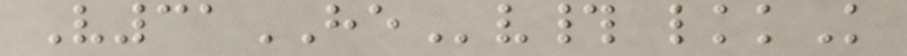V31HEv# lkkK
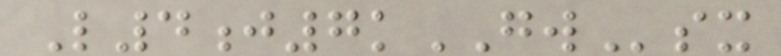L4j7kGWsx
